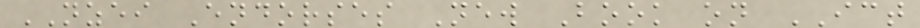NZEI Endorses New Book on ICT
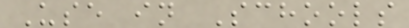Use in Schools
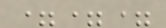===
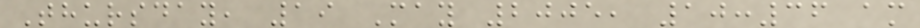Thursday, 19 May 2005, 10:36 am
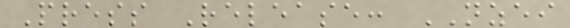Press Release: NZEI
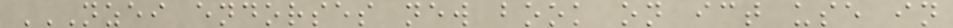NZEI ENDORSES NEW BOOK ON ICT USE IN
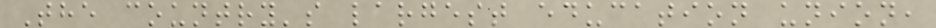The country's largest education union,
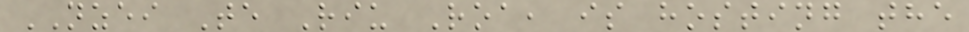NZEI Te Riu Roa, is hosting the
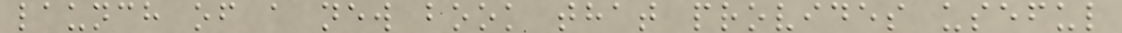launch of a new book that provides useful
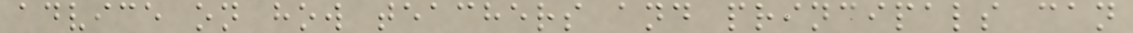advice on how teachers and principals can
